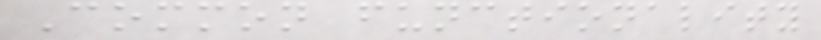Common functionality
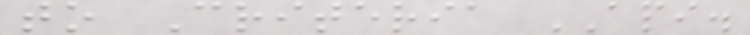to Criteria API.
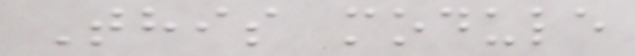This module
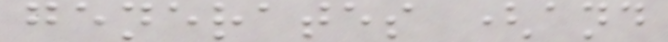generates (and
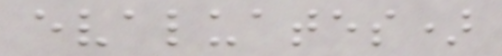evaluates)
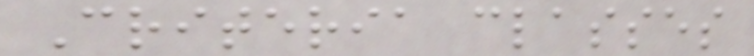Criteria classes
